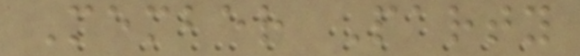Member Party
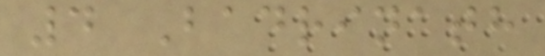4 Badrinath
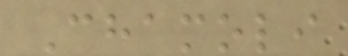Chamoli
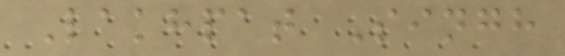Lakhpat Singh
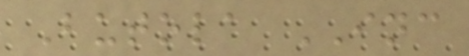Butola INC
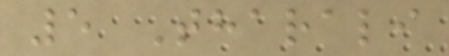5 Tharali
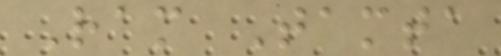Ram Tamta
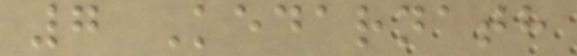7 Kedarnath
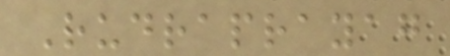Rudraprayag
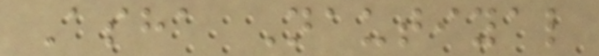Asha Nautiyal
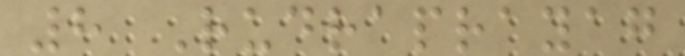8 Rudraprayag
